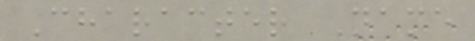Character Name
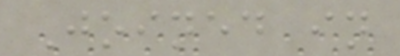Joined in
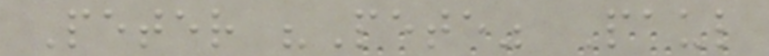Peter "Pete" Paul
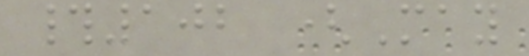#102 (May
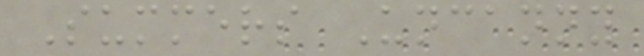Summers Uncanny
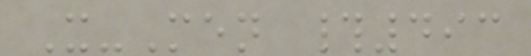X-Men #493
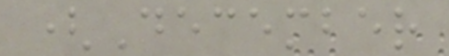(December
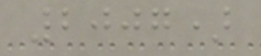2007)
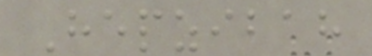Hepzibah
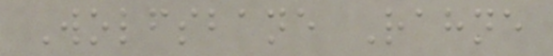Wolfsbane Rahne
